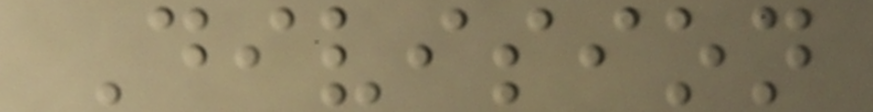Division
